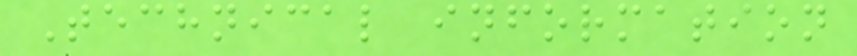Technical information
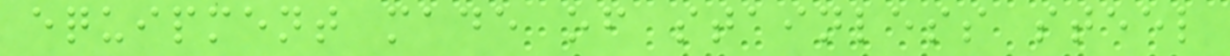equipment made of stainless steel
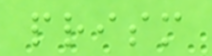prism
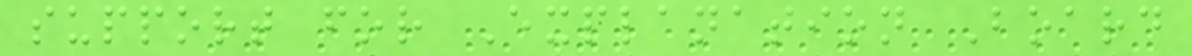support for Explanation Board
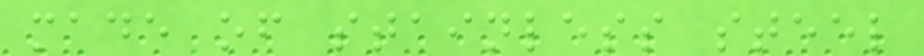made of stainless steel
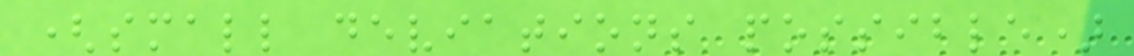(small deviations possible)
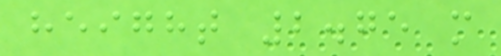height 2.75 m
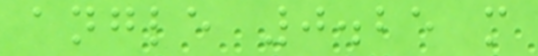angle 0.25 m
